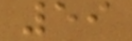59
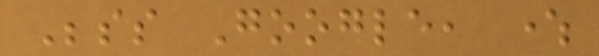Besides Google, where
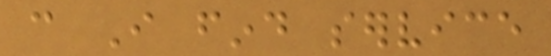can I find service
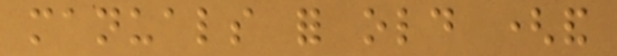manuals for old (and
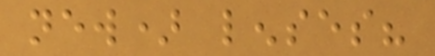new) lenses?
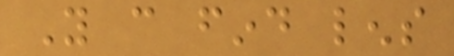You can find lens
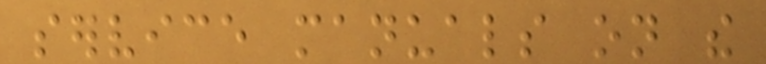service manuals on the
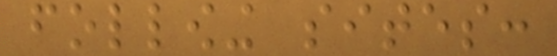following sites:
